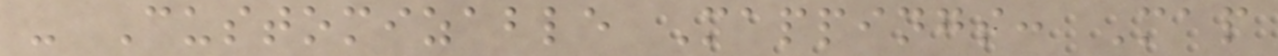- Customizable Mappings: Map
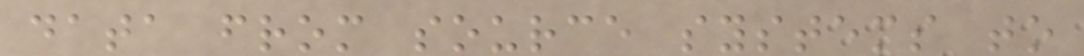data from source systems to
